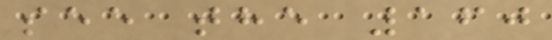see the 160
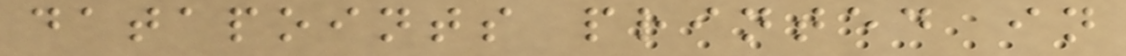datapoints printed in
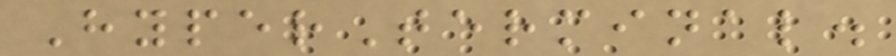HyperTerminal.
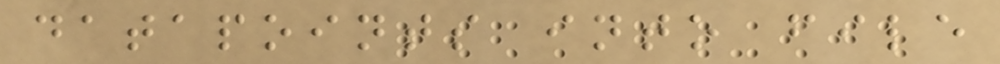datapoints into file
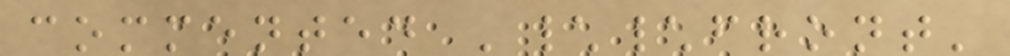commented '\\front'
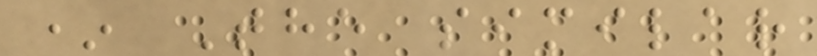* The similar
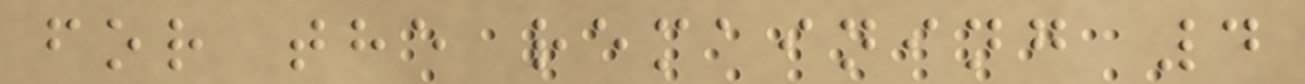for the remaining 4
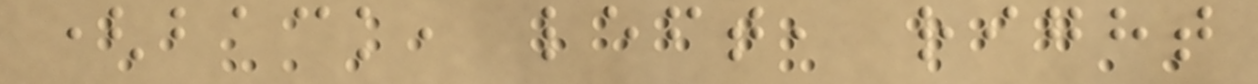(back, left, right
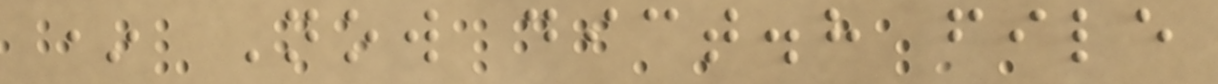* Now dict.h file
